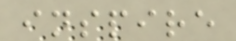inspire
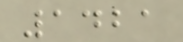1421
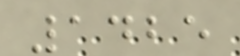1425
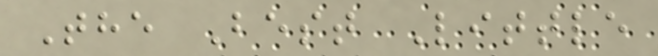The Best Little
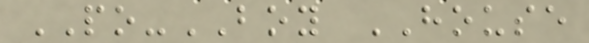PO-BOY HOUSE
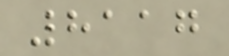8117
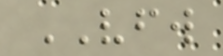VFW
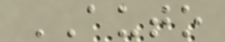AUTO
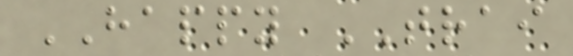HAPPY TRAI
